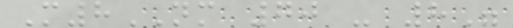M8NM 70 - 8"
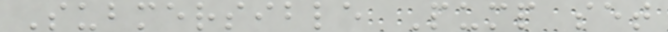Submersible Pump set
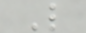L
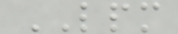LPM
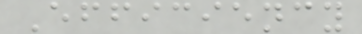Efficiency
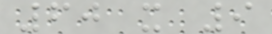60 x 9
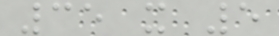35 x 5
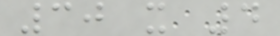30 x 4
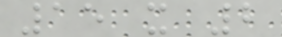15 x 2
